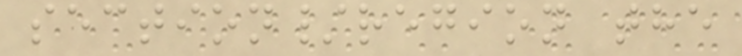section/region the
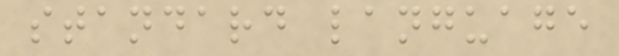standard language
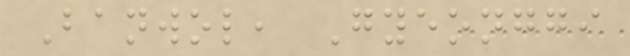Banwol, Gyeonggi
